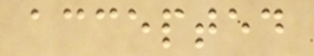accepted
